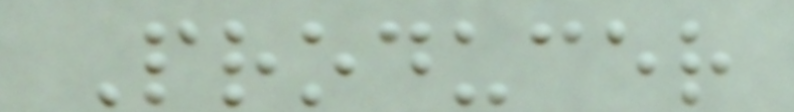Producer
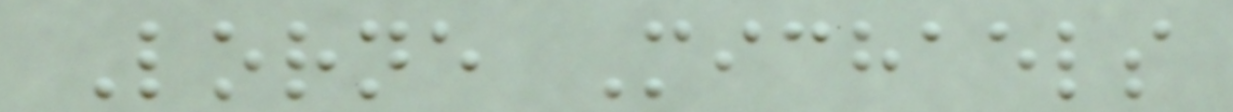Lorne Michaels
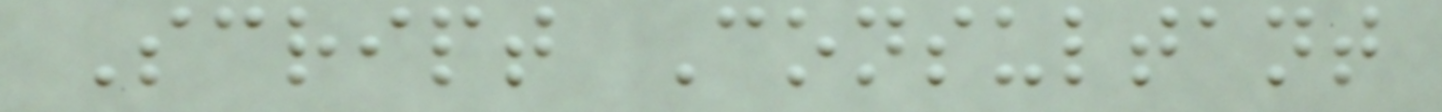Script Consultant
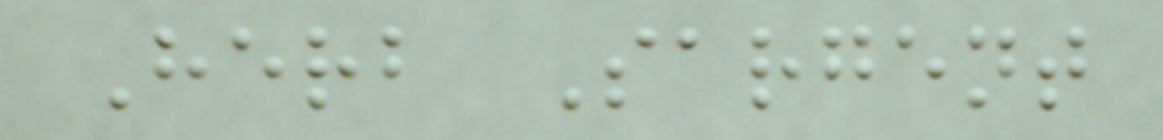Herb Sargent
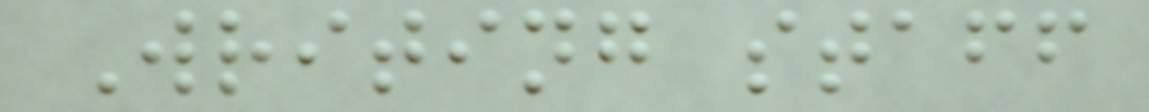Writing staff
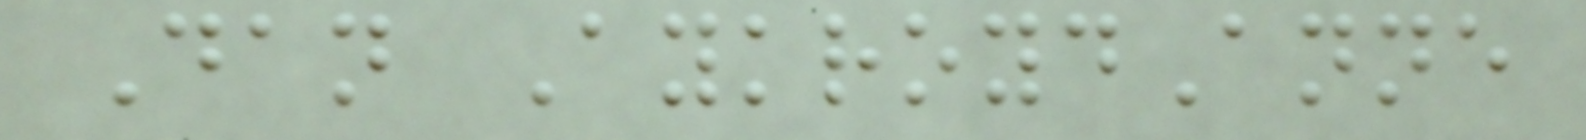Dan AykroydAnne
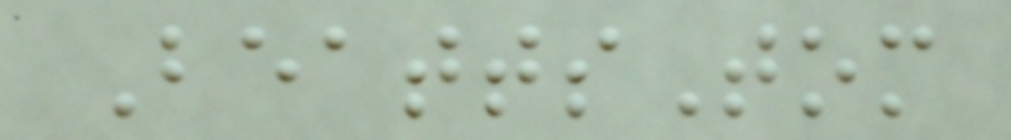BeattsTom
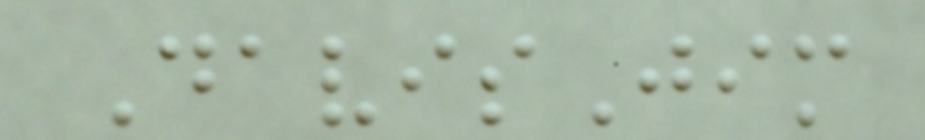DavisJim
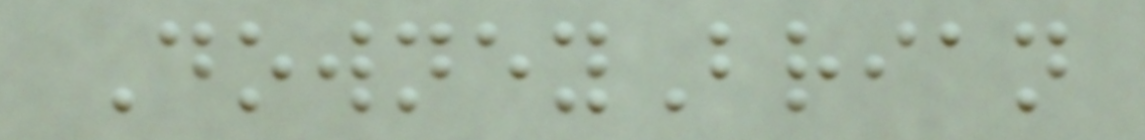DowneyBrian
